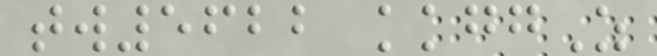tw5622 kkggZ
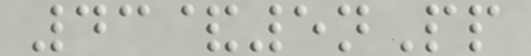43&5nPp
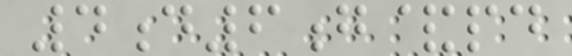4d6g&pd
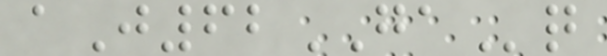aJ62GAq
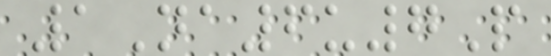1Na6u7P
